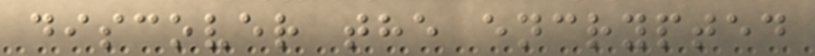discover the encrypted
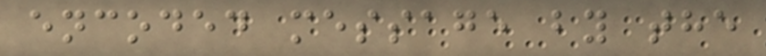encoded message by the
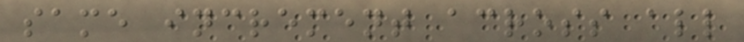same increment across all
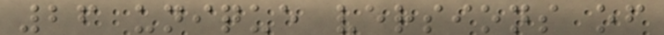26 unique versions of
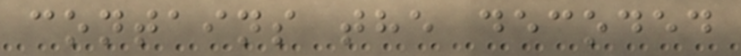contains the decoded
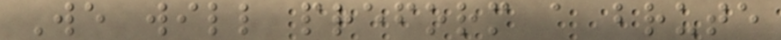We will preform a brute
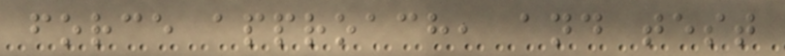force approach, and test
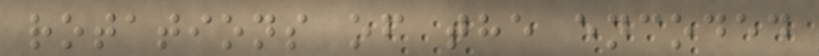rotations of the encoded
